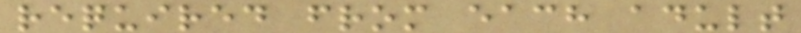required from each adult
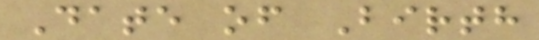Date of Birth
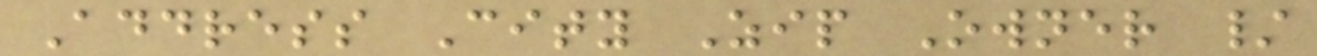Address City Zip Owner /
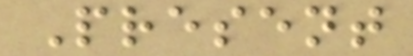Present
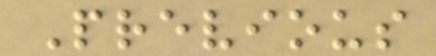Previous
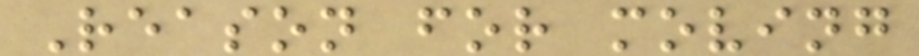Reason for moving
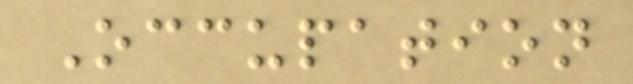Occupation
